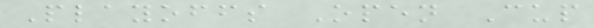Playoffs Open Cup
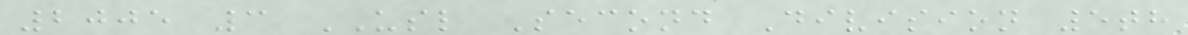2005 3 USL Second Division 5th
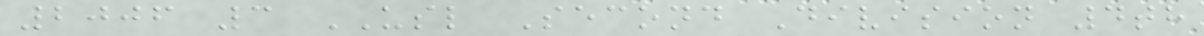2006 3 USL Second Division 4th
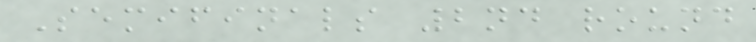Semifinals 2nd round
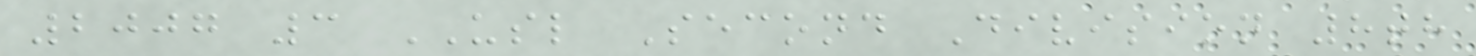2007 3 USL Second Division 8th
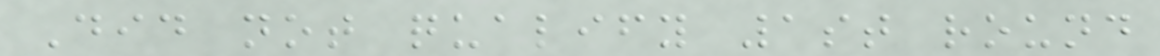Did not qualify 1st round
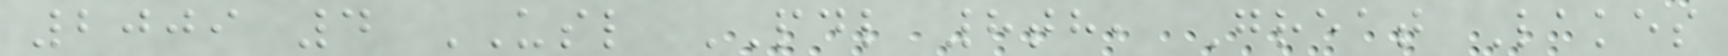2009 4 USL PDL 8th, Great Lakes
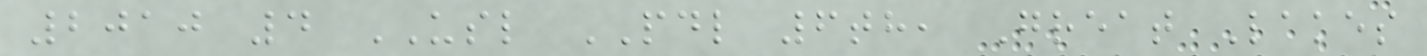2010 4 USL PDL 6th, Great Lakes
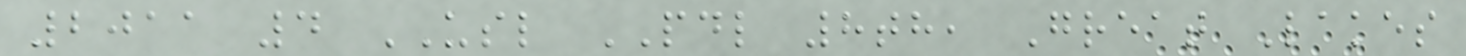2011 4 USL PDL 8th, Great Lakes
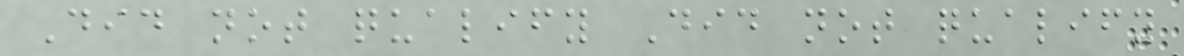Did not qualify Did not qualify
